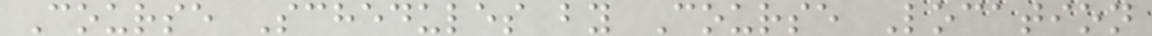Course Schedules by Course Location
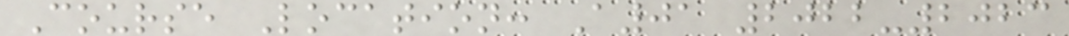Course Location: A01 2022-2023
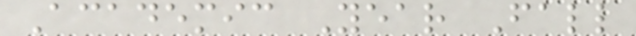Academic Year Fall
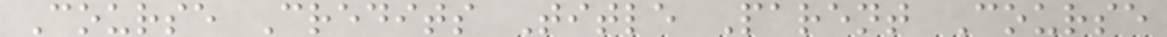Course Credits Title Parent Course
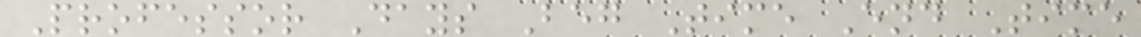Professor Days Beg Time End Time
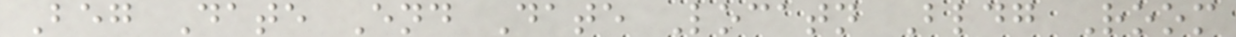Beg Date End Date Locatn Bldg Room
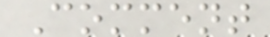Comment
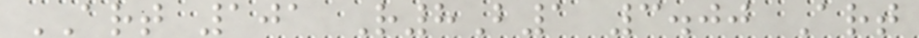ART 101 R8B1 3.00 Art
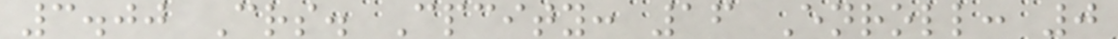3.00 Crs. Cpcity: 16 Enroll: 0
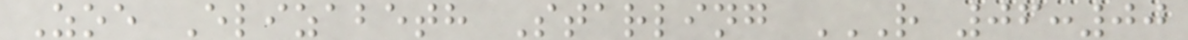Zoe Elizabeth Starling R 06:00
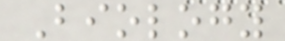Biology
